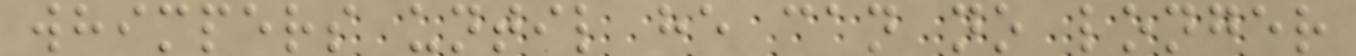whimpers until he can no longer
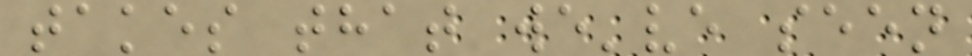takes that we've seen
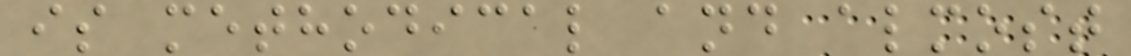is methodical and almost
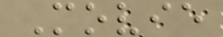Movie
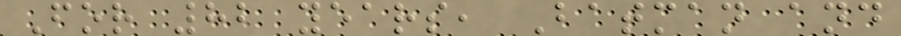For 82 years, Batman and
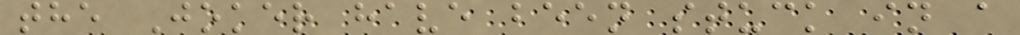the Joker have been stuck in a
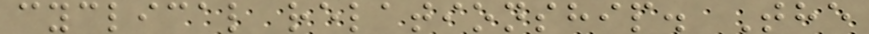cyclical relationship. The
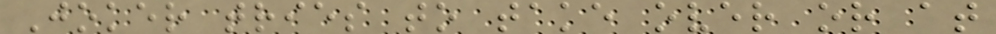Joker tries to take over or at
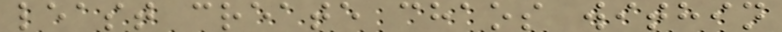least create chaos within
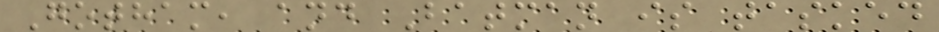Gotham, and Batman is tasked
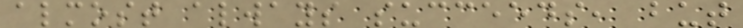almost always succeeds, but
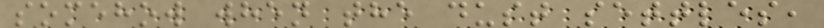somehow when the dust settles,
